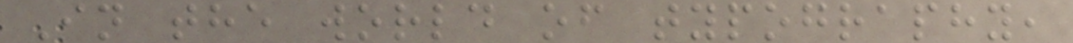In the world of typography,
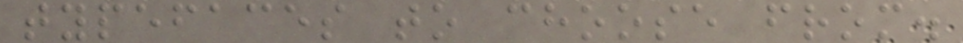typefaces to choose from.
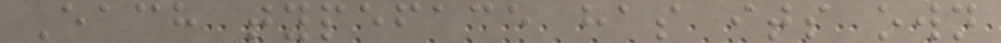Each typeface has its own
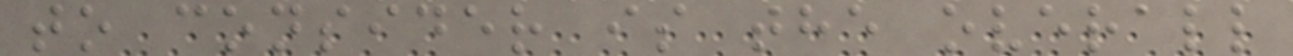to consider is the overall
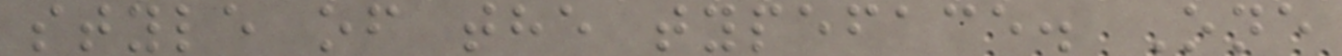style of the typeface. One
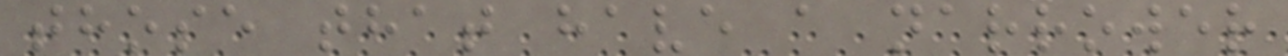those that have a narrower
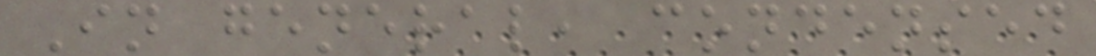In general, condensed
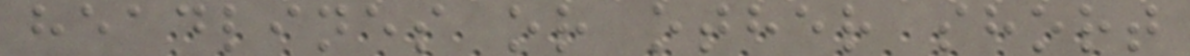headlines or other short
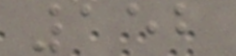152
